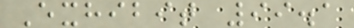Exhibit 99.1
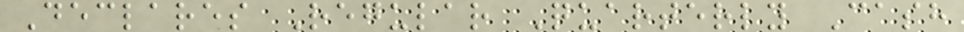Declares Regular Quarterly Cash
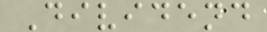Dividend
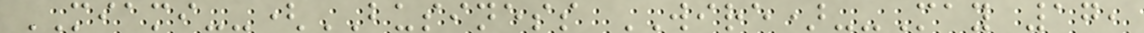MIAMI--(BUSINESS WIRE)--May 17,
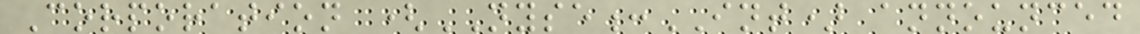Corporation (NYSE:INT) announced
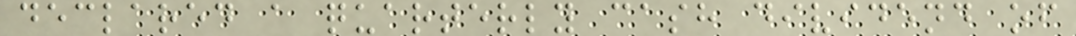declared a quarterly cash dividend of
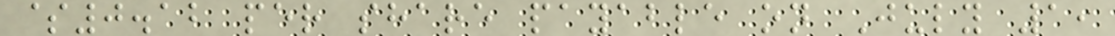$0.12 per share payable on July 1,
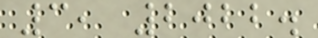3, 2022.
